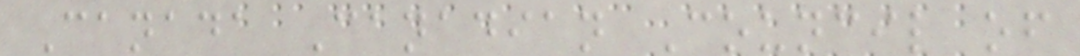Canada Canadian Council of
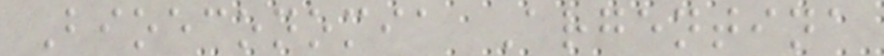Bioeconomia Argentina
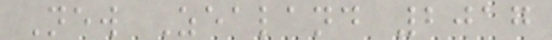New Zealand 2017
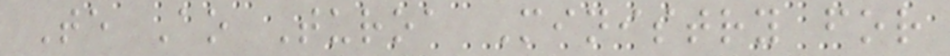Te Ao Turoa Ministry for
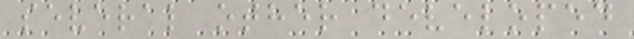several other developed
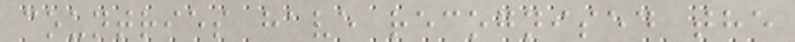countries have recognised the
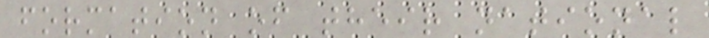formation of their national
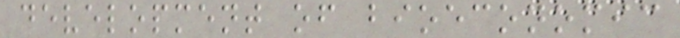development of bioeconomic
